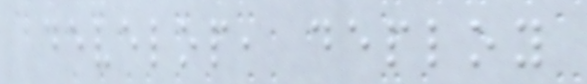develop, deploy
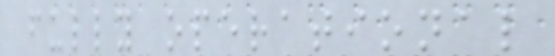fully operational
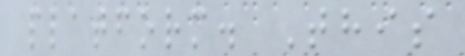platform. This
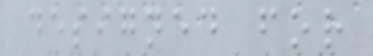designed for
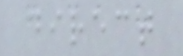direct
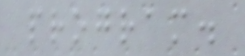program.
